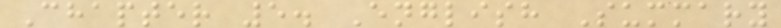Chapter 5. English Summary
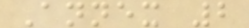Annex 2
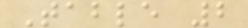Table 2
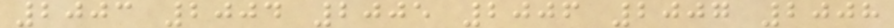2003 2004 2005 2006 2007 2008
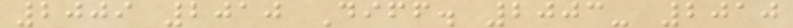2009 2010 Diff. 2003- 2010
